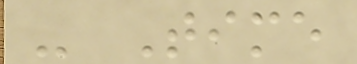- Time
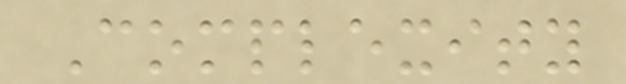Complexity
